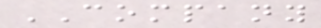COMPANY
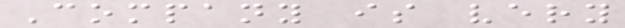Company is very
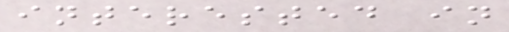interested in
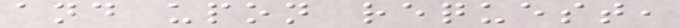and upon request,
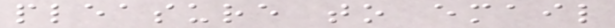pleasure to email
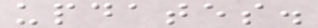updates.
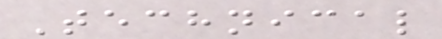Technical
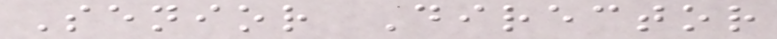Senior Director
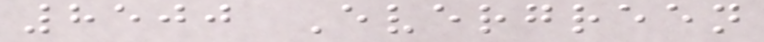8500 Evergreen
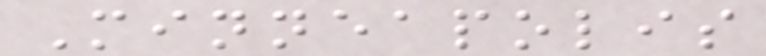Minneapolis
